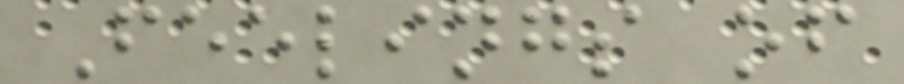Feelings of
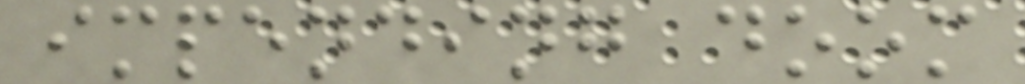impending doom
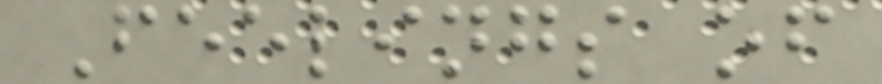Feelings of
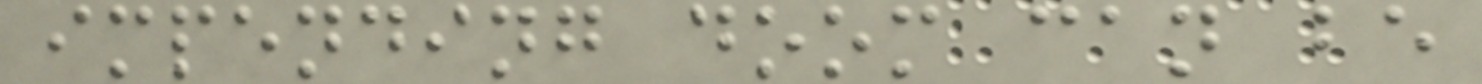impending doom can be
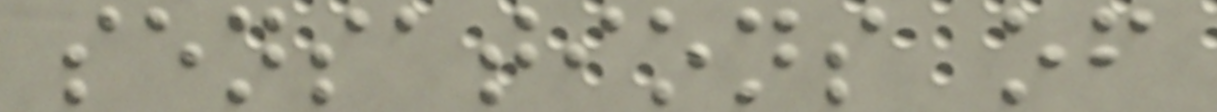sensations of
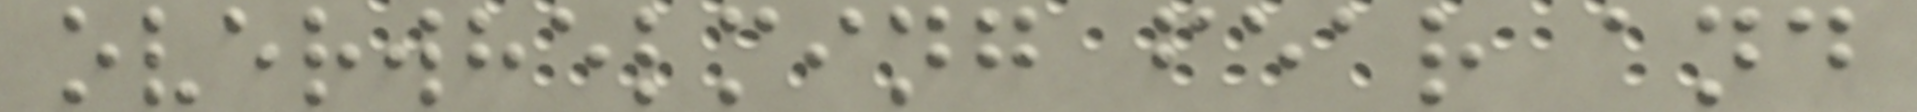overwhelming fear and
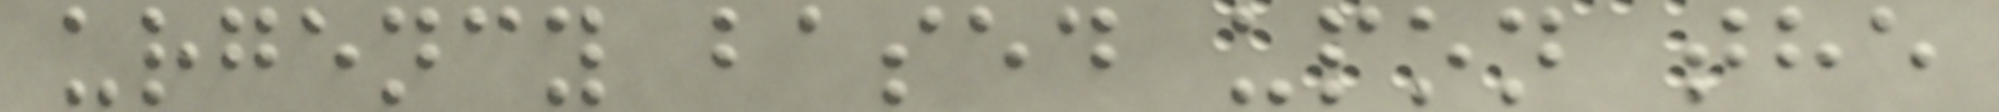urgency based upon the
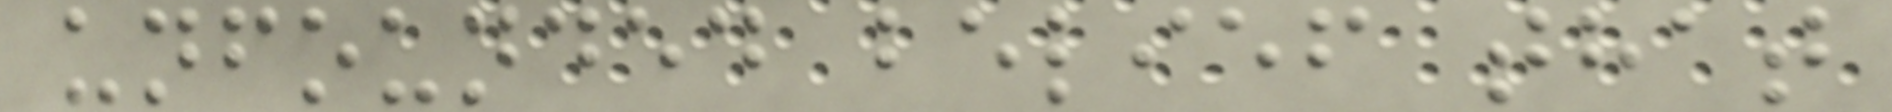unfounded belief that
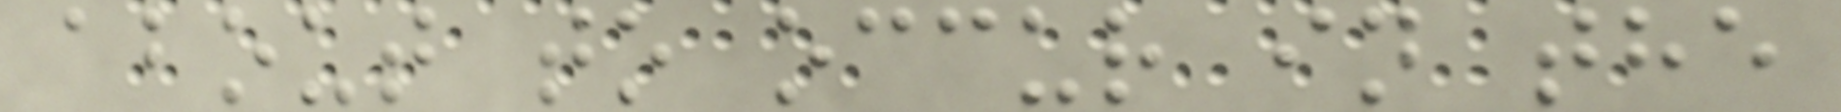about to occur in the
